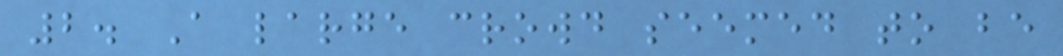2. A large crowd seemed to be
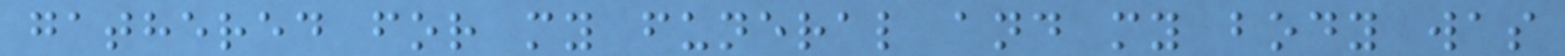gathered for my funeral and my body was
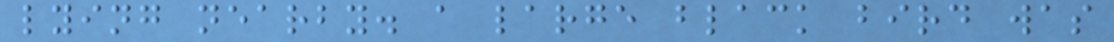lying nearby. a large black bird was
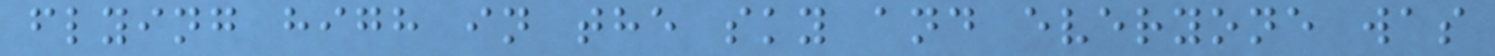flying high in the sky and everyone was
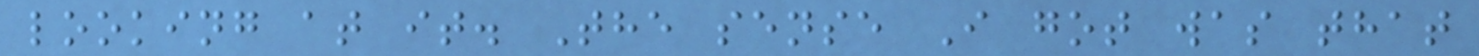looking at it. The sense I got was that
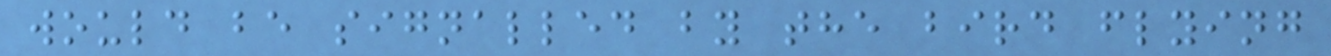would be signalled by the bird flying
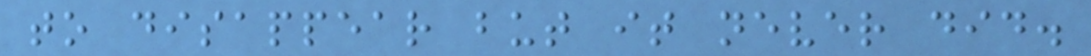to disappear but it never did.
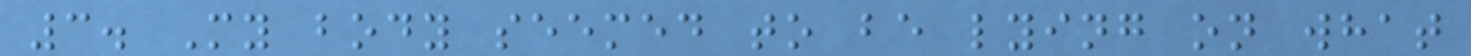3. My body seemed to be lying on what
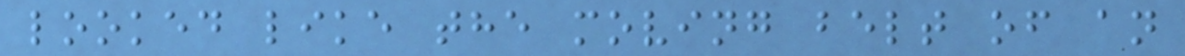looked like the moving belt of an
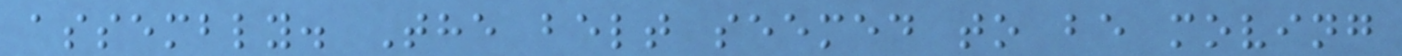assembly. The belt seemed to be moving
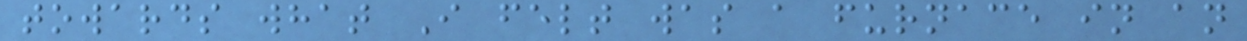towards what I felt was a furnace in an
